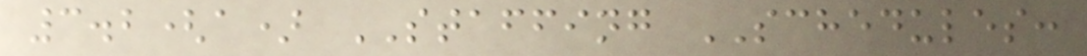3.2(a) STAFFING SCHEDULES:
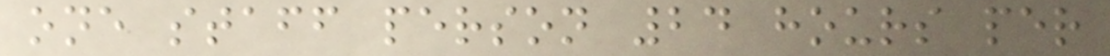one staff person 24 hours per
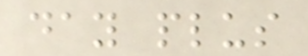day plus
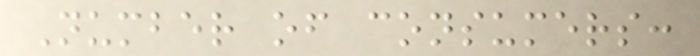Number of consumers:
